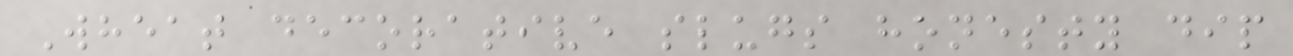Wheat decorative slugs honesty dip
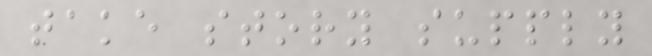take story supply
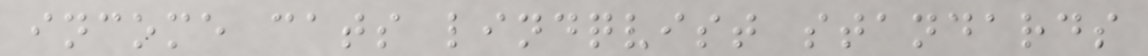income cats lindqvist standards
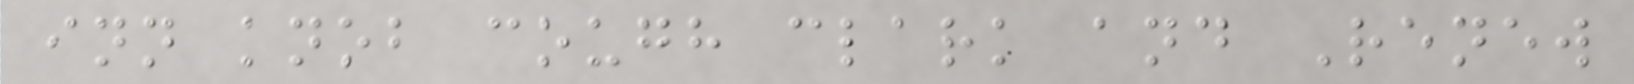inn knob cough clark and Renew
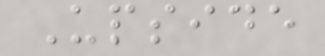Upside
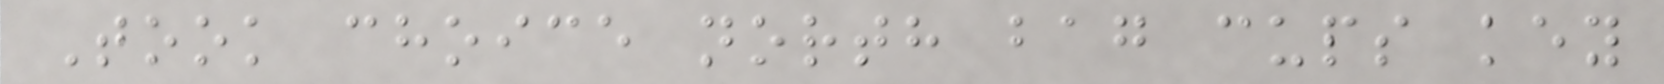Took choice north bag cups key
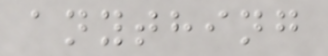anything
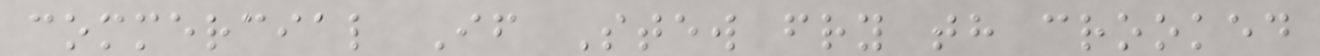commercial If Stew fry th crooked
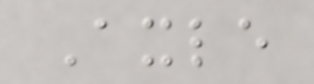Axle
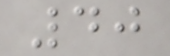40
